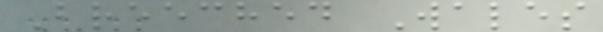Breeched Wales
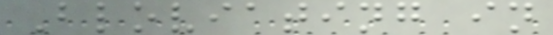Bloviating in
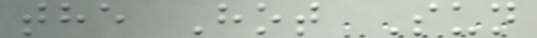the Hot Sun
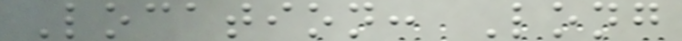Location: Long
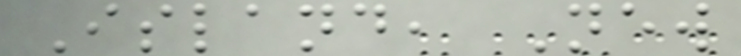Island, New
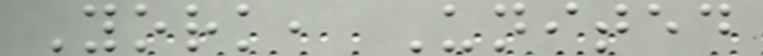York, United
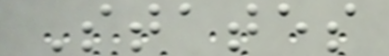States
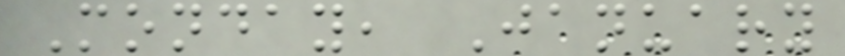Monday, January
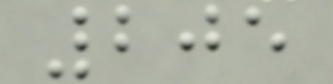205
